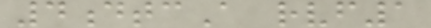4dtcA rvf1
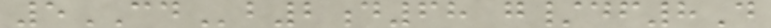5CDb2d68 g/df8D
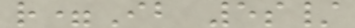r=Ib 5s/
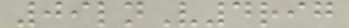09lnV4rig
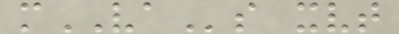mVAs xvt
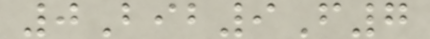0Bib9F7
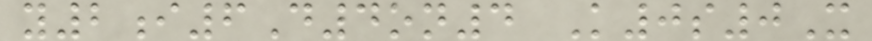y2i6D4on4 K0s0X
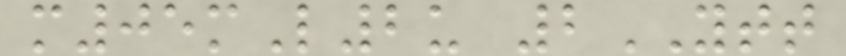m05mL2u 2YTT
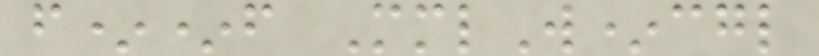f**f MmlW*cgl
